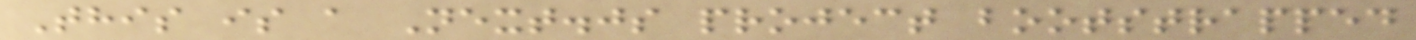This is a Next.js project bootstrapped
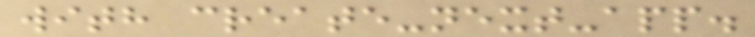with create-next-app.
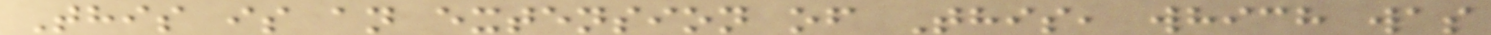This is an extension of This, which was
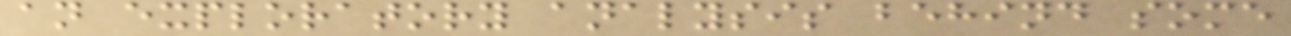an exploratory analysis behind some
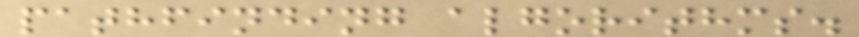pathfinding algorithms.
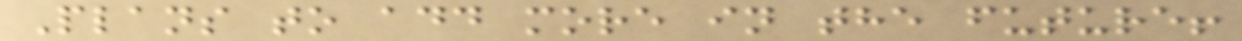Plans to add more in the future!
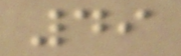49
